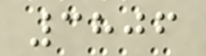3806
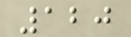120
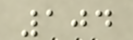104
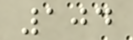104
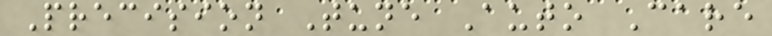Precision Tune Auto Care
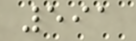591
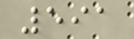591
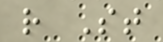r St
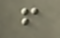f
